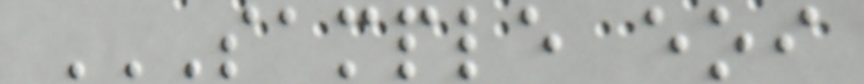SAMPLE EOI
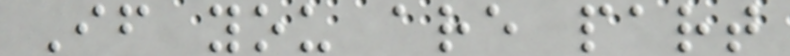If you are part
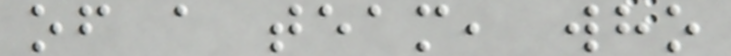of a team, who
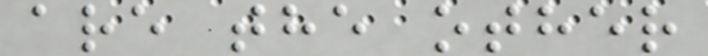are the other
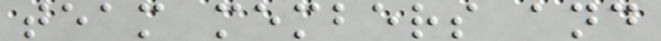team members and
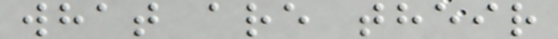what are their
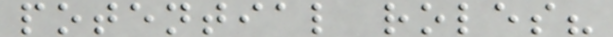potential roles?
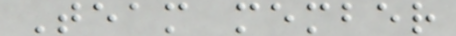Team member
